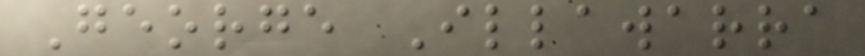George Illawarra
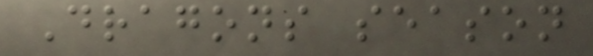Dragons season
